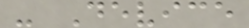- Device
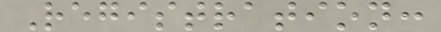Registration:
